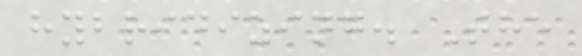hybridizing. The
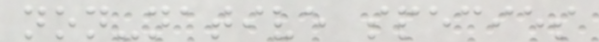non-native species
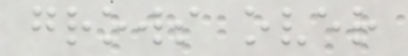grows over
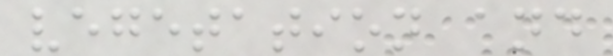vegetation and
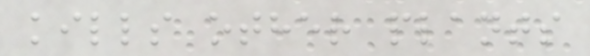kills other plants
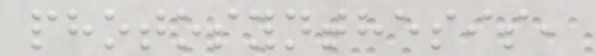photosynthesis,
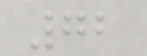72
